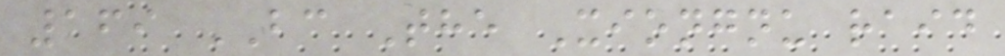169 BC The Xiongnu raid
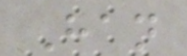Han
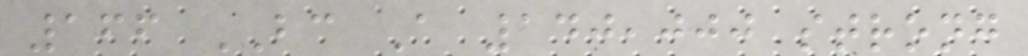166 BC A 140,000 strong
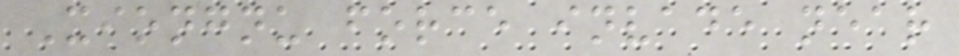Xiongnu force invade near
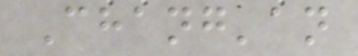Chang'an
